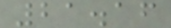21.16
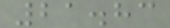21.83
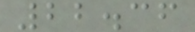22.36
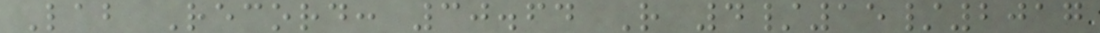Lab Record: 30.64 R 4/15/2017
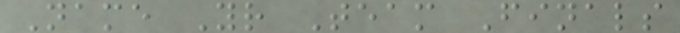Name Yr Team Finals
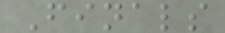Finals
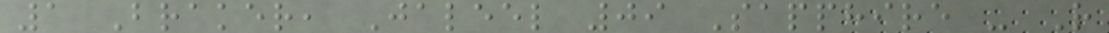1 Braker, Jaleel 09 Sapphire - R
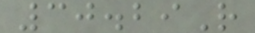30.29R
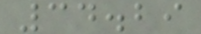34.29
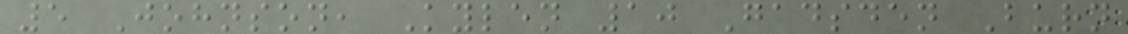5 Johnson, Kylen 10 Gadsden Burn
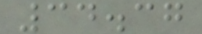34.37
